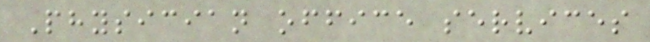Physician office services
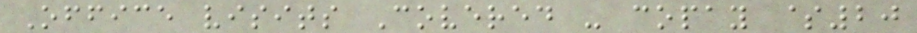Office visits Covered - copay $20
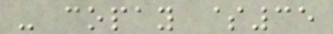- copay $35
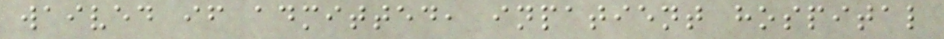waived if admitted, inpatient hospital
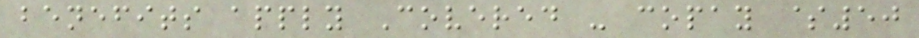benefits apply Covered - copay $50
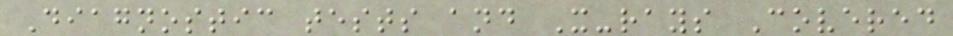Diagnostic tests and X-rays Covered
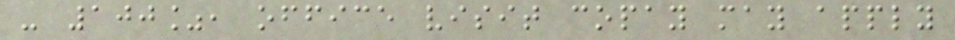- 100%, office visit copay may apply
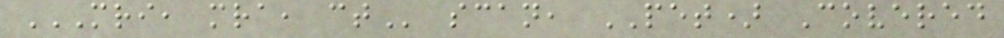MRI, MRA, CT scan, PET) Covered
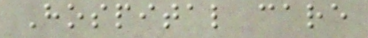Hospital care
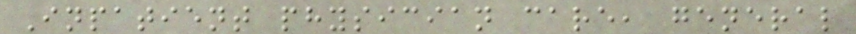Inpatient physician care, general
